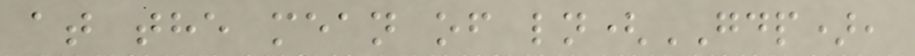at the mean of ln(GDP),
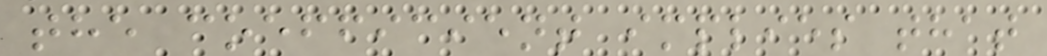the coefficient implies that
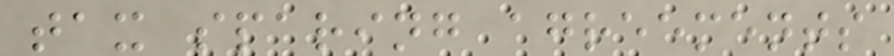tax sparing agreements
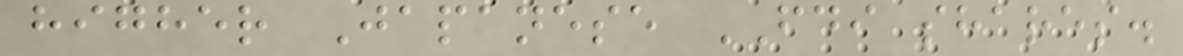higher Japanese FDI shares.
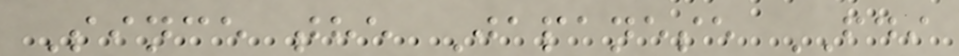Since the Japanese FDI
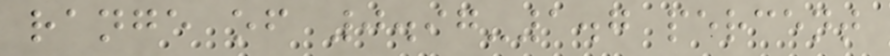range of 0.97-1.7 percent
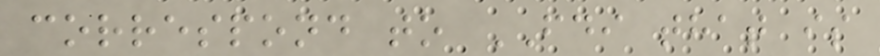correspond to FDI that is
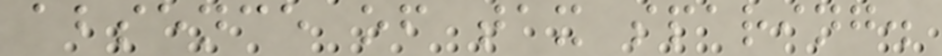absence of tax sparing.
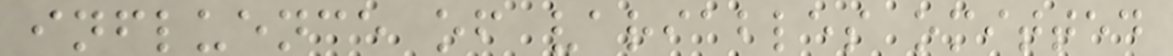influence of variables omitted
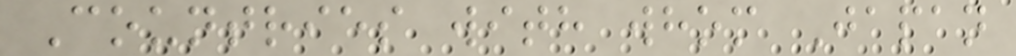Countries with whom Japan
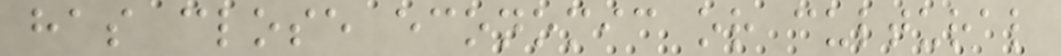has close economic or cultural
